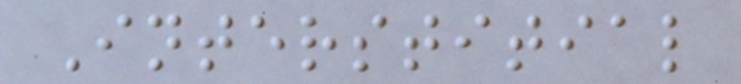Interstitial
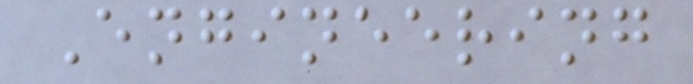Engineering
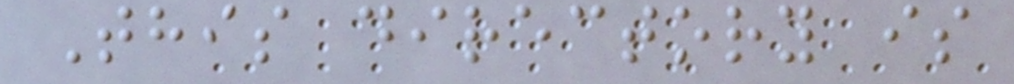This directory is
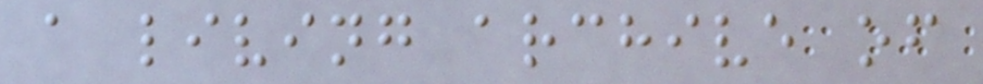a living archive of
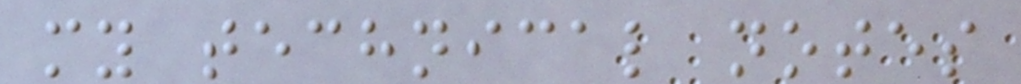my technical notes
